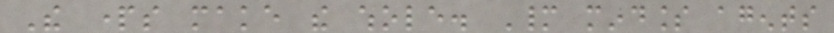The parts make the whole. Many mindless agents
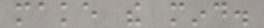make the mind.
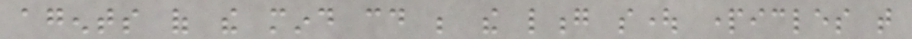agents of the mind could be the long sought particles that
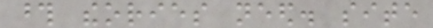those theories need. site
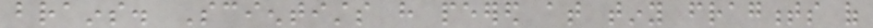brains. Scientists have peered at tiny fragments of
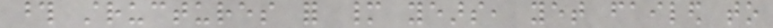those structures for many years, yet failed to
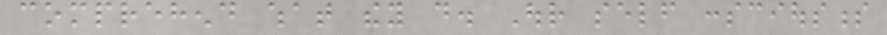comprehend what they do. Our self consciousness
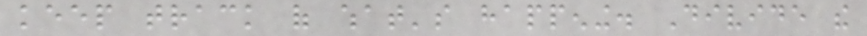keep track of what's happening. Divide the
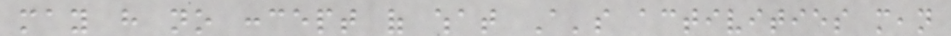may have no concept of what A's activities mean
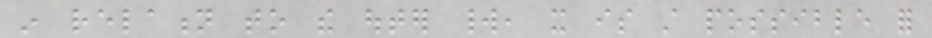in relation to the outer world, it is still possible for
